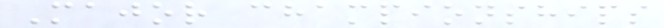Major championships
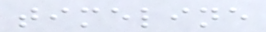timeline
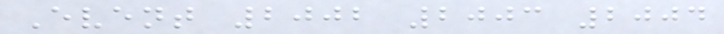Event 2002 2003 2004
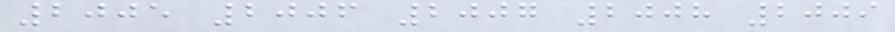2005 2006 2007 2008 2009
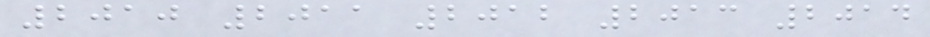2010 2011 2012 2013 2014
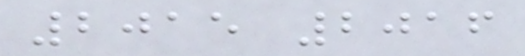2015 2016
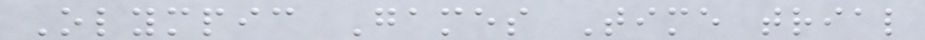Olympic Games Time trial
